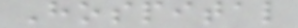Hospital
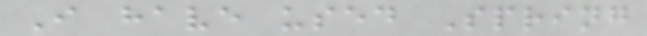I have used Spring
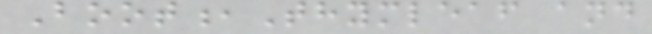Boot,Thymleaf and
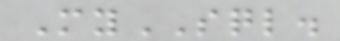MySQL.
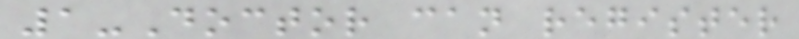1-Doctor can register
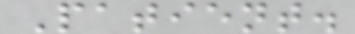Patient.
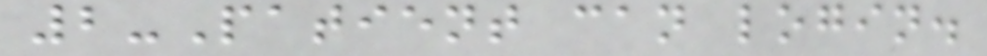2-Patient can login.
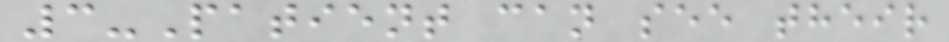3-Patient can see their
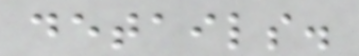details.
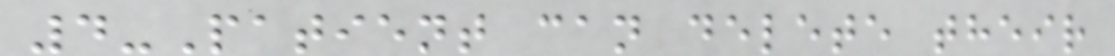4-Patient can delete their
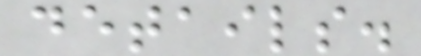details.
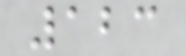123
